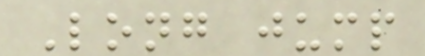Long jump
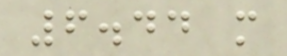6.44 m
